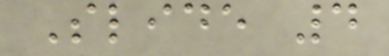Slide 4
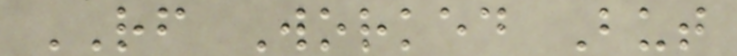RF Worked But
